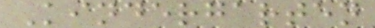Kindergarten
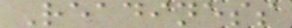Readiness
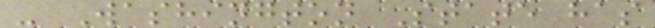- Washington State has
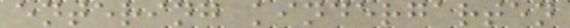entering kindergarten
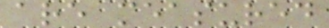are measured
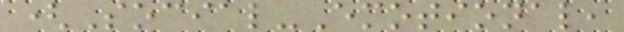(Social-Emotional,
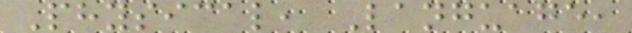Physical, Language,
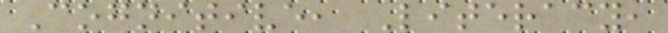Cognitive, Literacy,
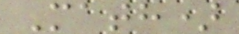Math)
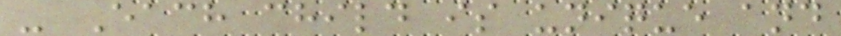- Each child is unique and
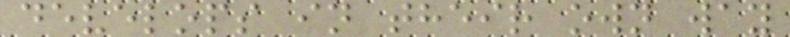develops in their own way
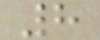8
